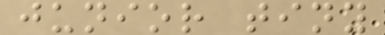junior tiny
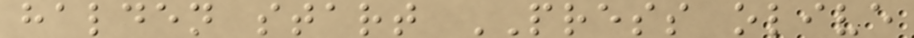halden start PRESS olive
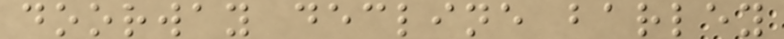doorway decline barley
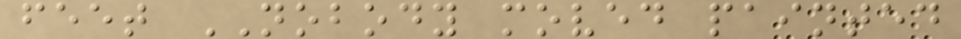feet NOBODY moved painted
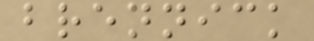brennick
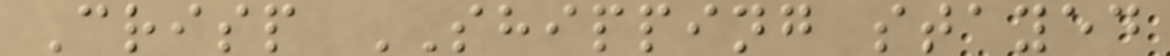Crisp SHIPPING stayed
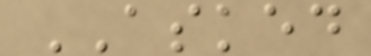ASKED
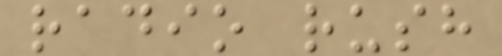radio rush
